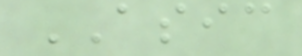ASIC
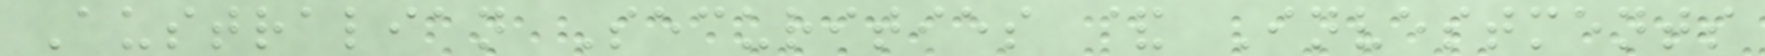Australian Securities & Investments
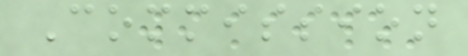Commission
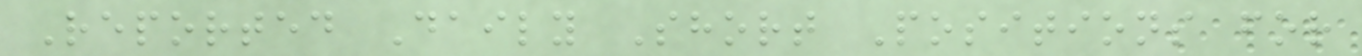Reported Daily Short Positions for
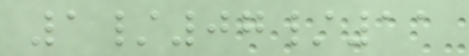1/07/11
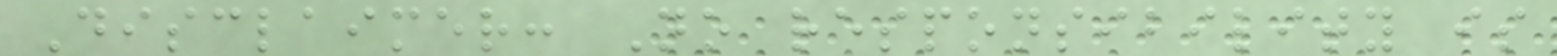Disclaimer: No responsibility is
